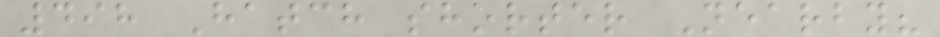498 Hatch shorter Nearby?
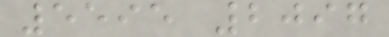5595 2097
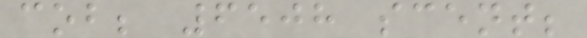cob; 6508 scent;
